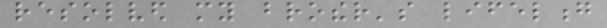resolved my brother's lifelong
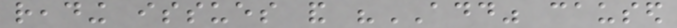reading issues and "ADD" caused
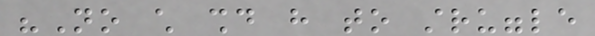"No child should have to struggle
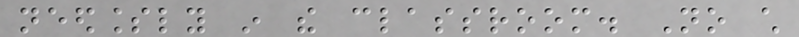needlessly in the classroom. No child
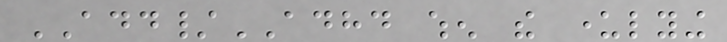ADD/ADHD when the underlying
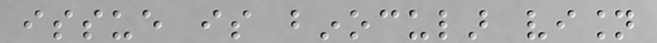issue is binocular vision
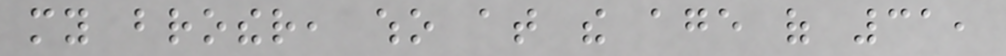my brother, who at the age of 31,
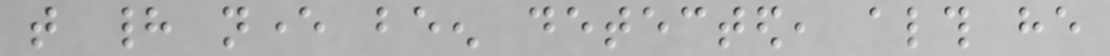that had never been detected, although he
